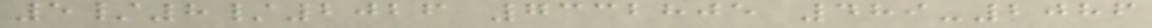5/8/2026 7332805 489-2086
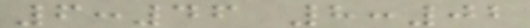6:46 8:02
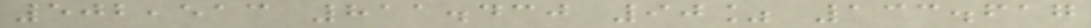502,513 811.430 90% 133.617
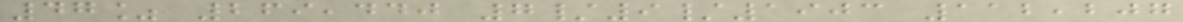47% 269,440 7/9/1903 112,207
